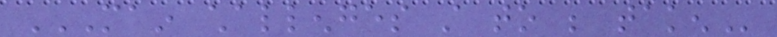MAIN CHALLENGES STILL TO BE TAKEN
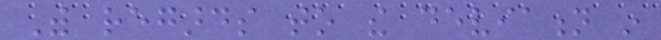With regards to the deviation in
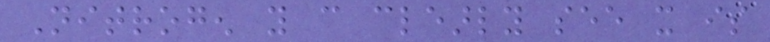Nitrogen you can clearly see it is
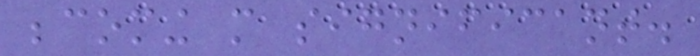becoming more significant.
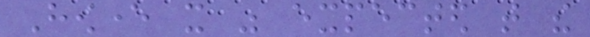However it was expected that the
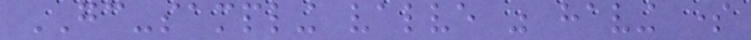GC-sampling valve was having some
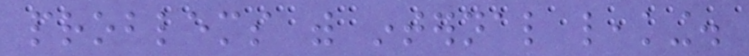problems with internal leaking.
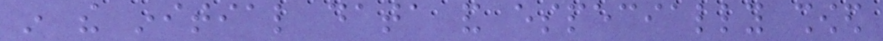in the initial data and especially showed
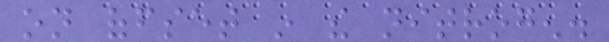on offset in the nitrogen.
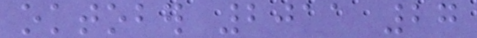oktober 2011 27
